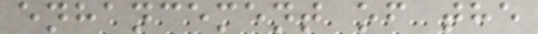enhancement of the
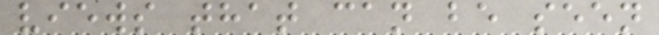views that can be seen
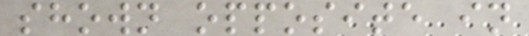shown opposite in
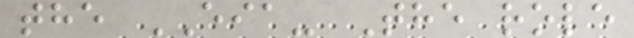the EIA- The role
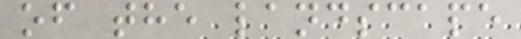of the landscape
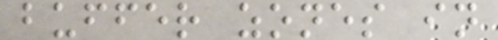buffer zones in
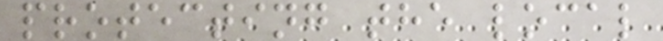protecting the local
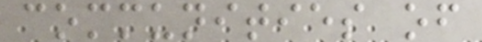communities of
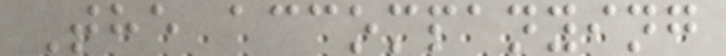The accompanying
